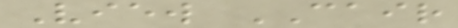View CAIR
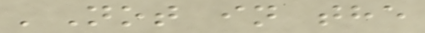'Not in the
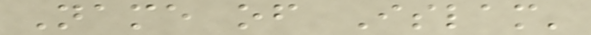Name of Islam'
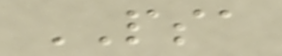PSA
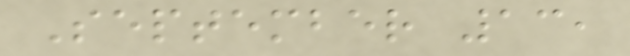September 13,
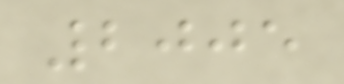2005
